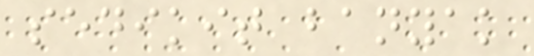sedikit banyak
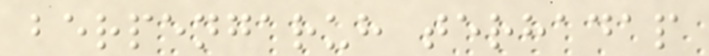berpengaruh terhadap
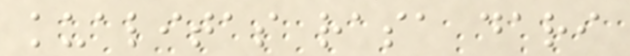kualitas rasa dari
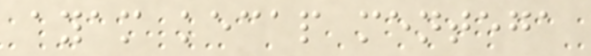ayam kecap mentega
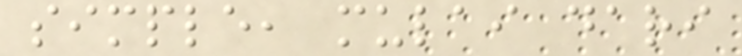simple, mulai dari
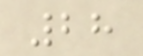28
